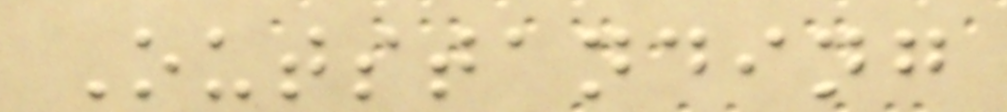Outstanding
